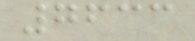7633
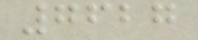7627
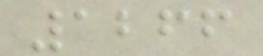1266
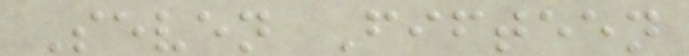Seven Fifteen
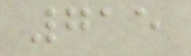715
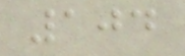104
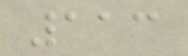113
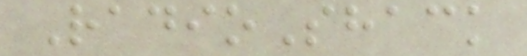RadioShack
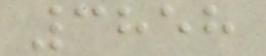3858
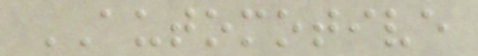AUTOMOTIVE
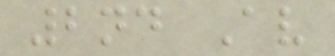2nd Av
